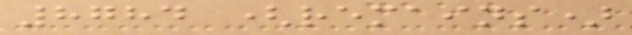8784 (remains)
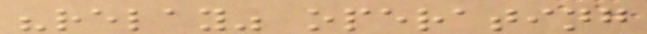"relay" operating
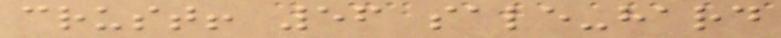crust! 56 sale-hard
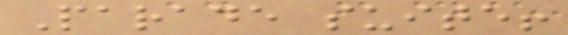Parade suite!
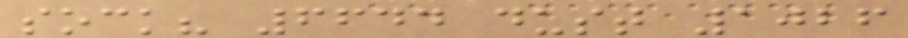sock? 6644 dust 1026
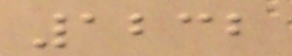1232
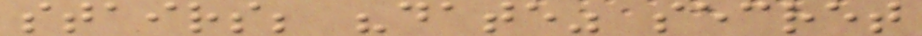stairs; "date" secret
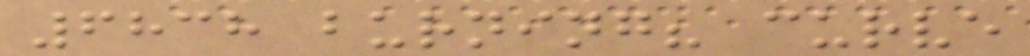6838 burning? curve
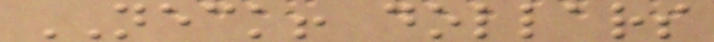NECK! dollars
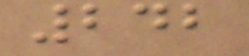242
